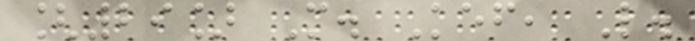[29] M. Kef, L.
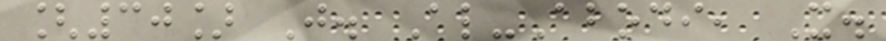[30] J. Al-Abodi, X.
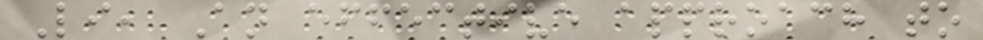Li, An effective approach to
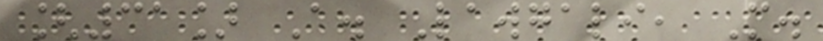[31] A. Lawgali, M.
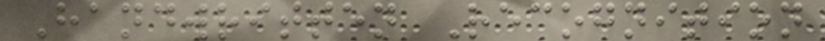Handwritten Recognition
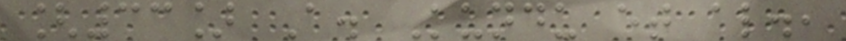[33] A. Kundu et al.,
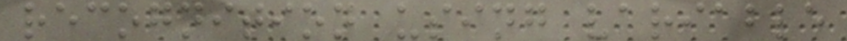recognition using variable
